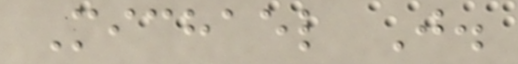Michael J.
